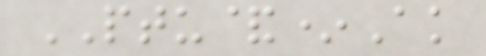PTU&*Ak
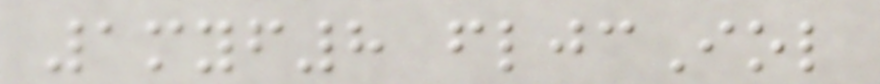1myf8 fljcIol
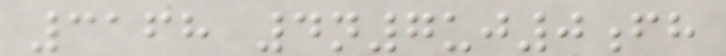3168 4n7uj0fh
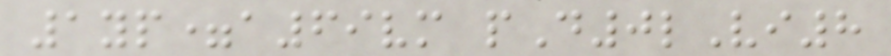1yp=a69vm pD0lVi8
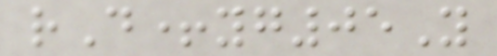rD+yg05Y
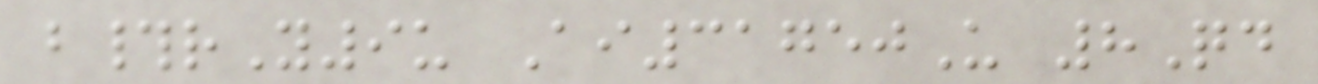b#rY9u Ai31750U 8Qd
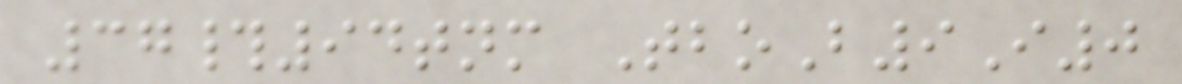37#94tnm TboB9I0
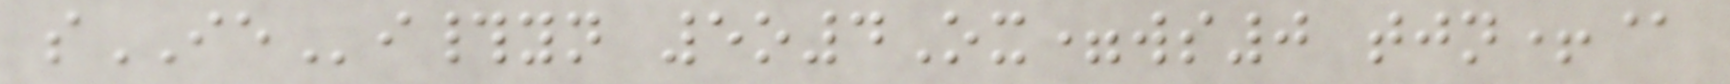sIEi#yn 5o4Ox=ws0 tjn+@
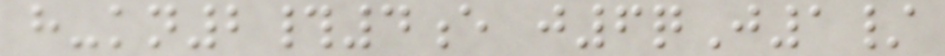h-kn2#4e j6qJ1/
